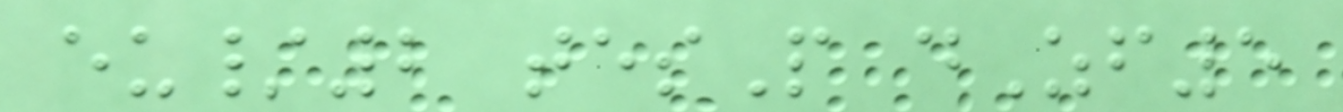eu/2 tesP dZf5
